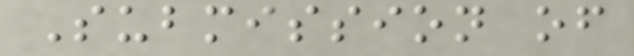Submission of
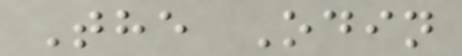The Odin
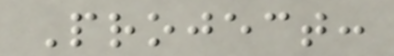Project:
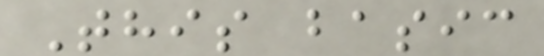This basic
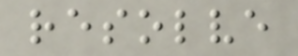resolve
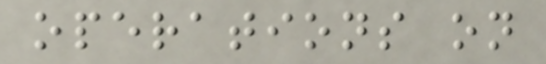operations on
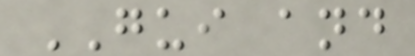GUI and
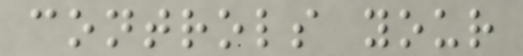controls your
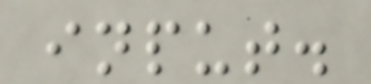input.
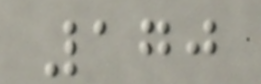170
